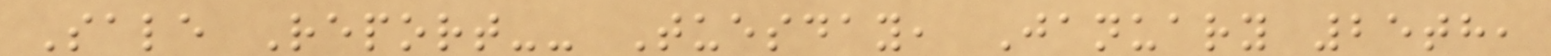Sale Report-- Tuesday, January 25th,
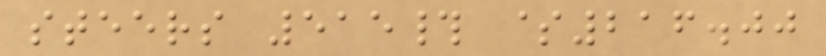steers 515# $216.00
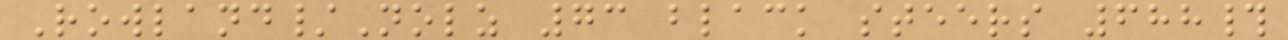Rowland/Nolz 73 black steers 688#
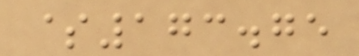$173.75
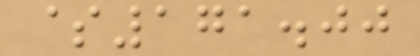$171.00
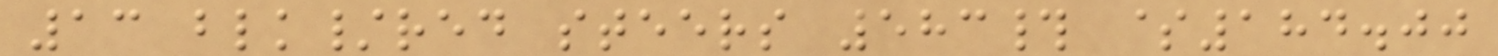13 blk/red steers 583# $184.00
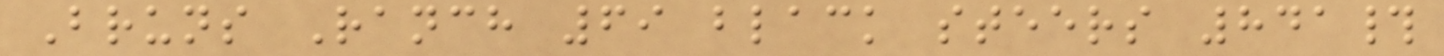Bruns Ranch 69 black steers 841#
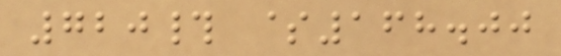720# $168.00
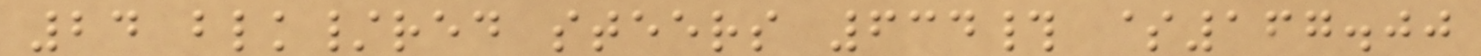24 blk/red steers 634# $167.00
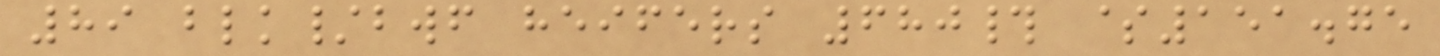89 blk/bwf heifers 680# $151.75
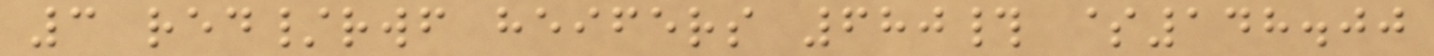3 red/rwf heifers 680# $148.00
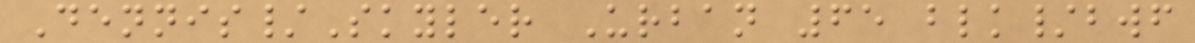Dennis/Skyler Urban 65 blk/bwf
